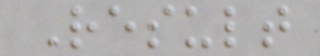Result
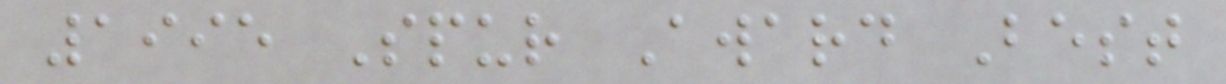1995 Spur Award Best
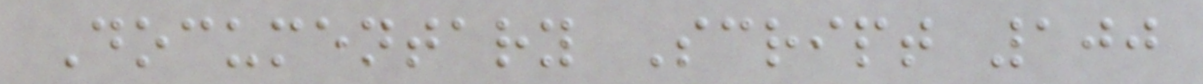Documentary Script 100
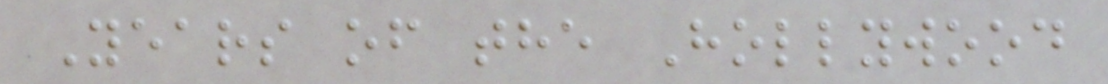Years of the Hollywood
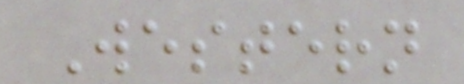Western
